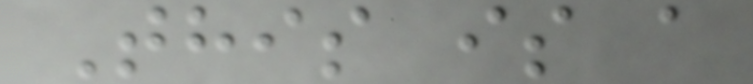This is a
